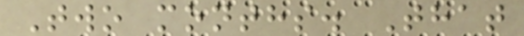Two months. That
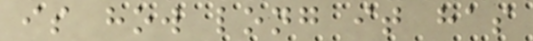is how long it has
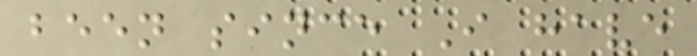been since I have
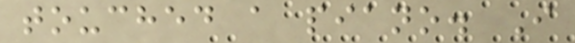touched a piano. I
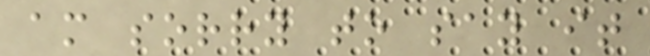am sorry to say it
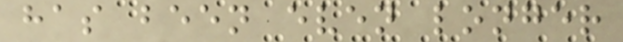has been even longer
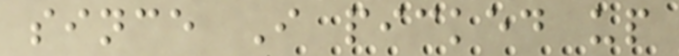since I picked up
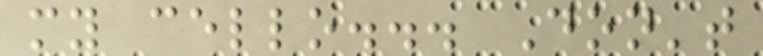my cello... Don't
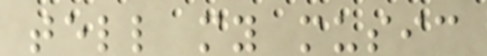tell my music
